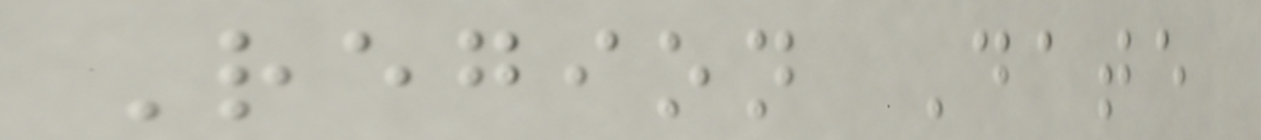Region Date
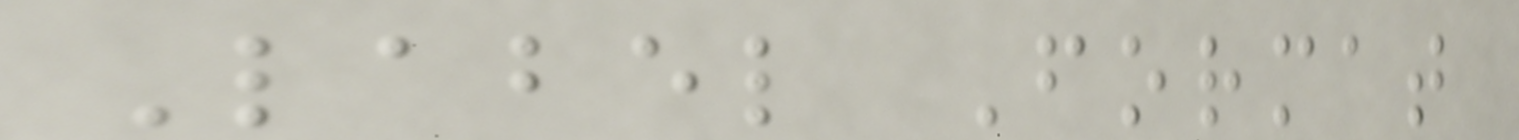Label Format
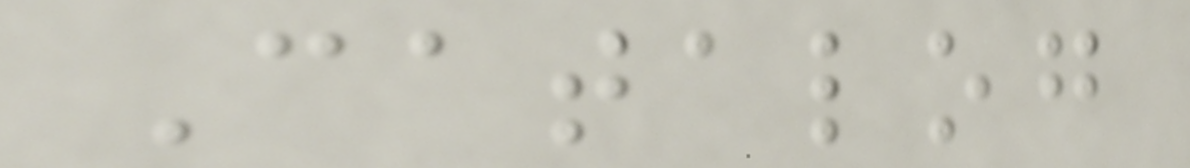Catalog
